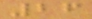26
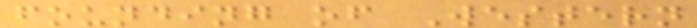founding of Western
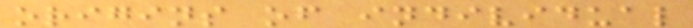origins of individual
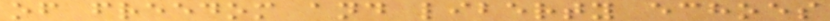of freedom and liberty echoes
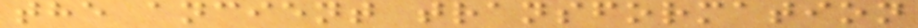the ancient transformation
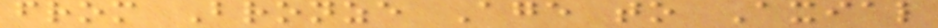from Bronze Age to Axial
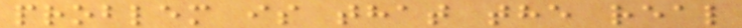problem is that the real
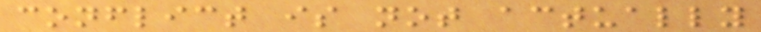conflict is not actually
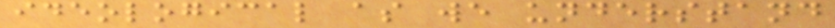ideological as we understand
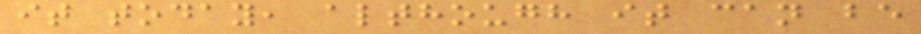it today, although it can be
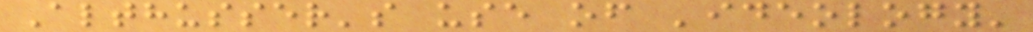Althusser's use of 'ideology'
